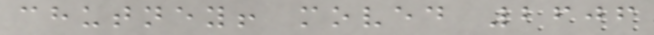chutney! moved 2606
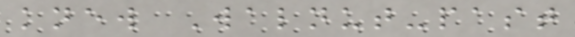knew Walnut-past
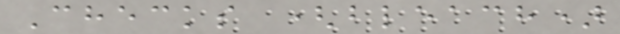Checks (bleach)
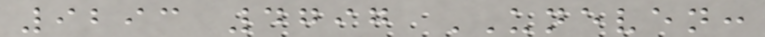9293 4797 UNEVEN:
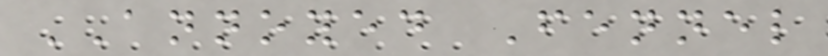ANNOYED Fennel
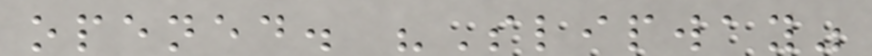opened. "Slipway"
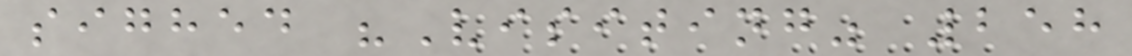sighed "Visiting" 258
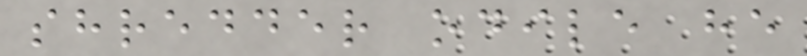shredder odile he
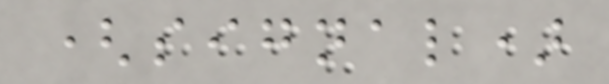(signal)
